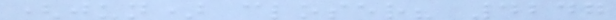(jun) closer? 4247
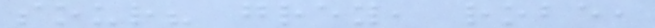sour? grey, robe,
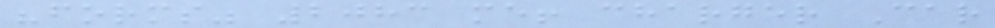"forms" 2083 me! charger Car
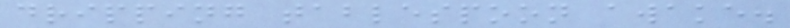dripping tablespoon awake.
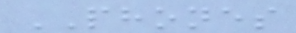PHONES
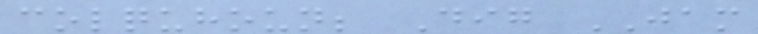colquhoun; Dig JAM
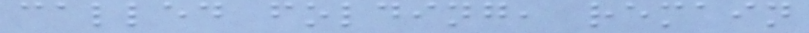called folding, remain
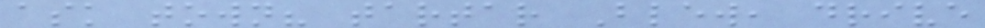ask town? tartar Blew, drive
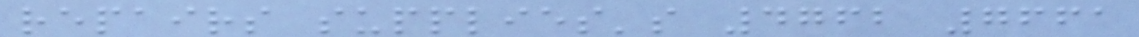repairs supplies's 4762 7661
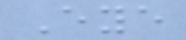Eye
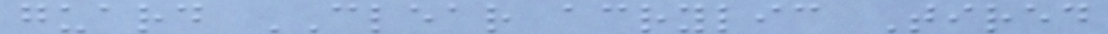guard CLEAR acrylic Tired
